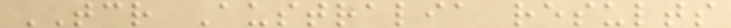TCR Australia results
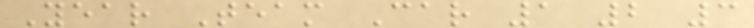Year Team Car 1 2 3
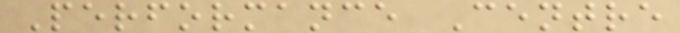Performance Centre
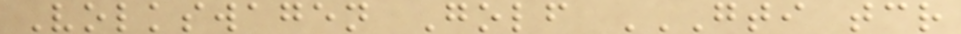Volkswagen Golf GTI TCR
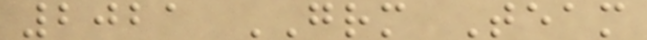2021 GRM Team
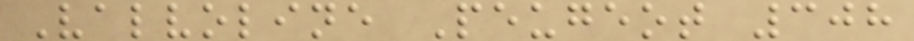Valvoline Peugeot 308
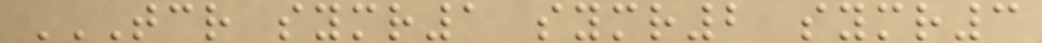TCR SYMR1 SYMR2 SYMR3
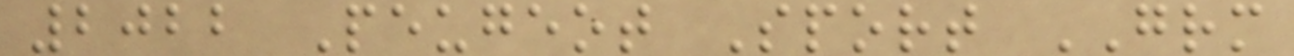2022 Peugeot Sport GRM
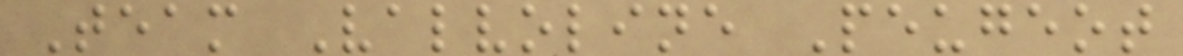Team Valvoline Peugeot
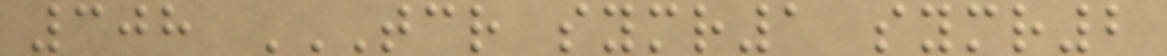308 TCR SYMR1 SYMR2
